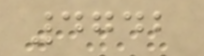4742
